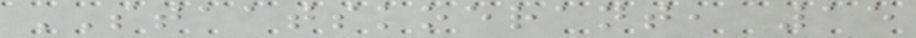STAATSKOERANT, 15
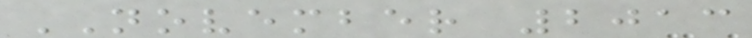NOVEMBER 2013
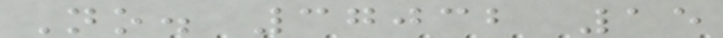No. 37032 15
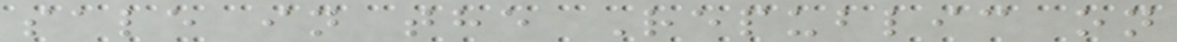sale in the Republic on
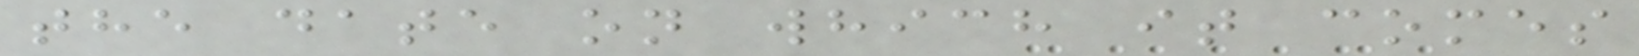the date on which it comes
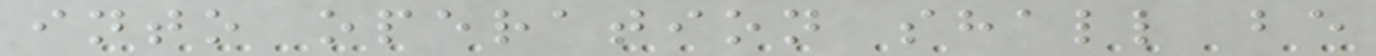into operation shall be
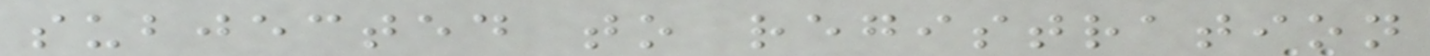subjected to registration
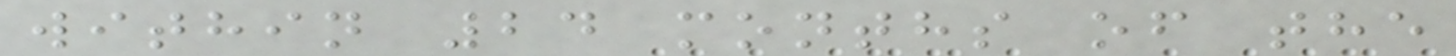within 24 months of the
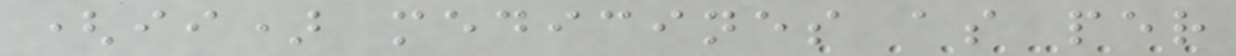(ii) medicines as per
